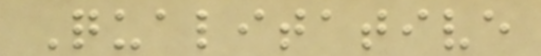Qualitative
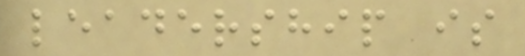leadership is
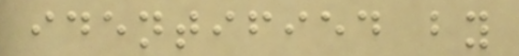identified by
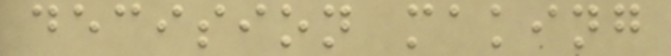decision making
